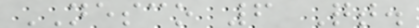NESCO 6 Qt.
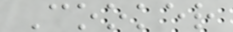Cooker
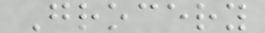Grocery
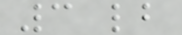3 lb
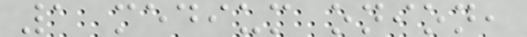1 medium onion,
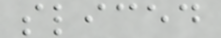sliced
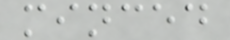minced
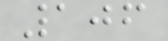106
